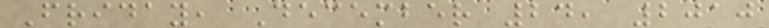Friday, December 24, 2010
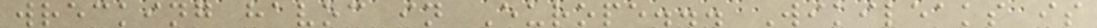wrecking havoc in Europe... Wikileaks is
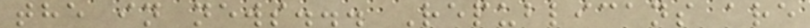the in news... Republicans are
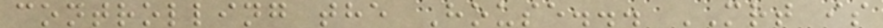controlling the House... MRT is
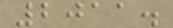2011.
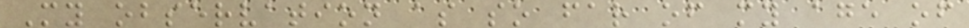My observation as so far of my age of
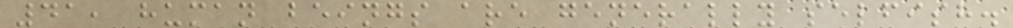41, human beings are generally selfish.
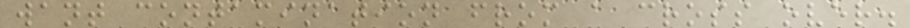want contamination from a cross over.
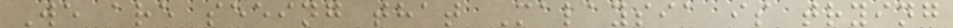We are seeing that Malaysia is trying
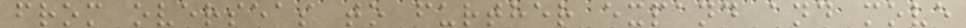from overseas to further expand and move
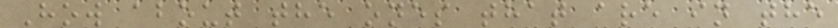How about the ones that are in the
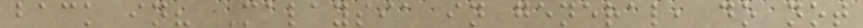back in? Malaysia in general, do not
